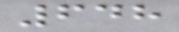648
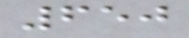650
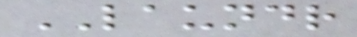LAUNDR
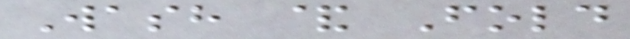Wash & Fold
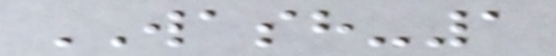WASH-1
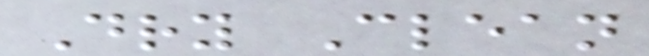Dry Clean
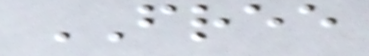FREE
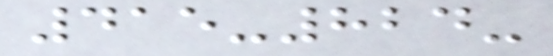415-824-
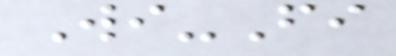Wi-Fi
